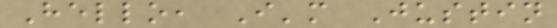Hello, I'm Justin
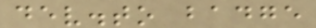dev.to badge
